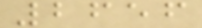2656
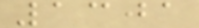1301
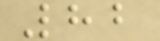82
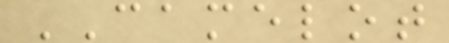CAMELOT
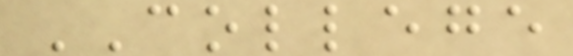COLLEGE
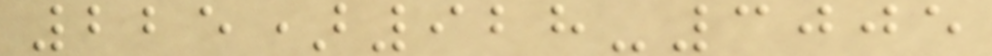225)928-3005
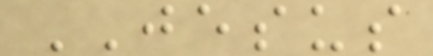JESUS
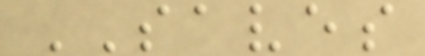SAVES
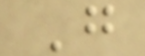G
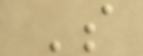S
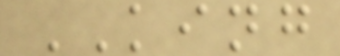KING
